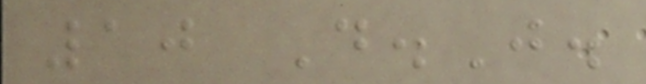10 D.J.
